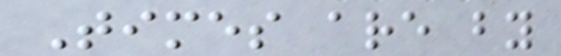Times are by
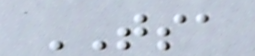TSA
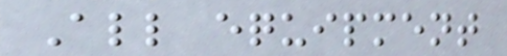All equipment
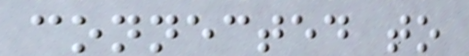connected to
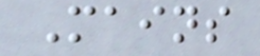Mains
